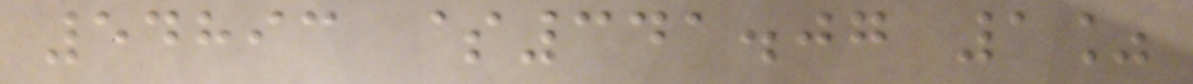54893 $341.07 1%
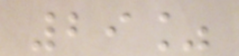29%
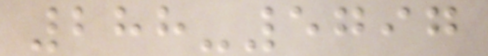288-5797
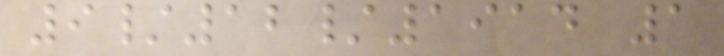9/12/1914 1
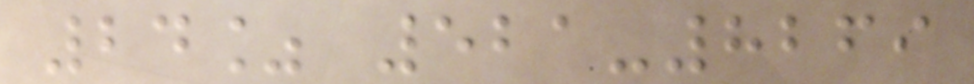24% 521-8269
